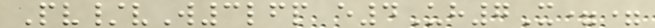Pv/vW3lfp e4Uh7X==
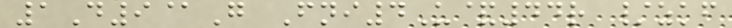1D9@G Fni4U&44r /zkf
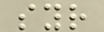syr
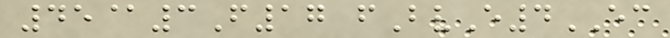45@3F17 fBvE4EC
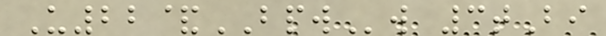U22&BPWw 3tBi
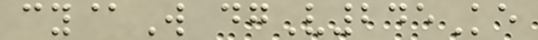cy@W dgV245Ke
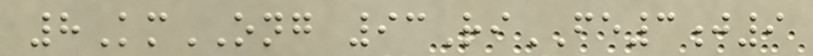8KmONG 93RiFE3j9
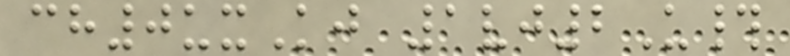ch0uxKj 1vj2U#
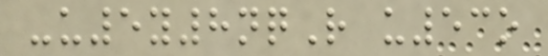-u5y8nqR u53o
